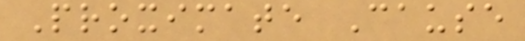Proximate Cause
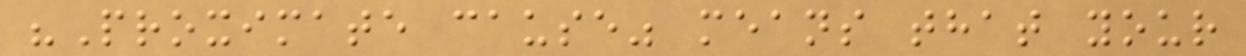"Proximate cause" means that your
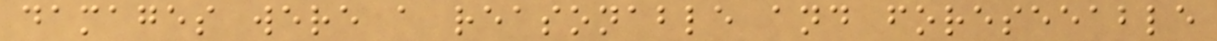damages were a reasonable and foreseeable
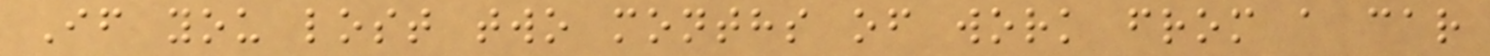If you lost two months of work from a car
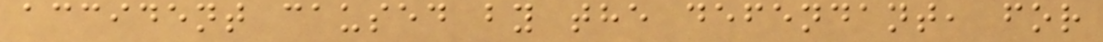accident caused by the defendant, for
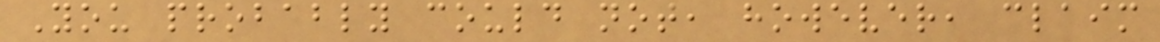You probably could not, however, claim
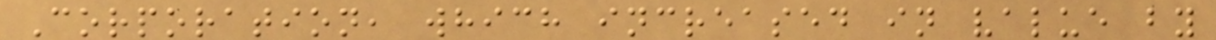Corporation, which increased in value by
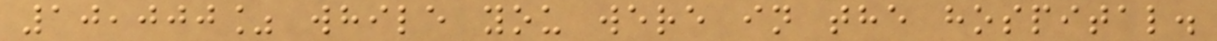10,000% while you were in the hospital.
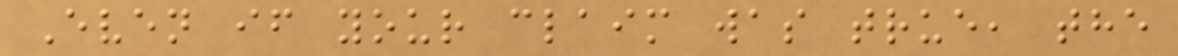Even if your claim was true, the
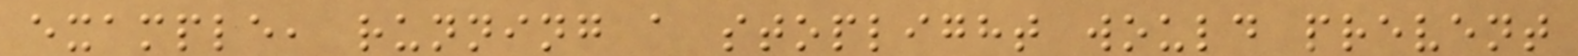example, running a stoplight would prevent
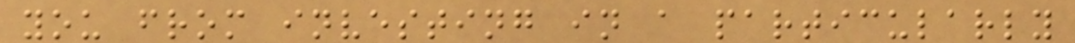you from investing in a particularly
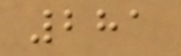281
